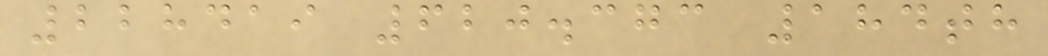228419 620.373 184th
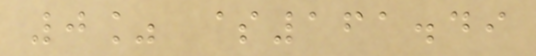0% $161.49
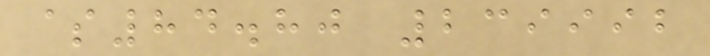$84.80 239992
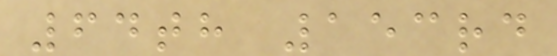64th 153rd
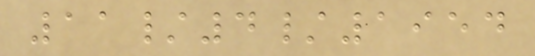11/4/1954
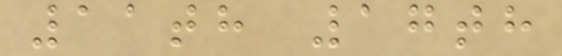11th 17th
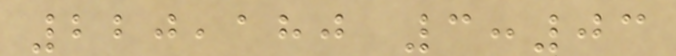220,180 3:03
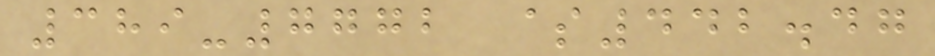389-7772 $442.47
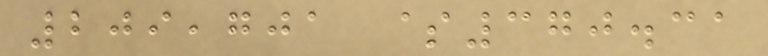209,701 $370.31
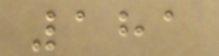181
